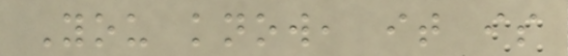You know, it is
